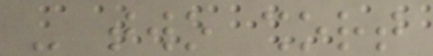- two short
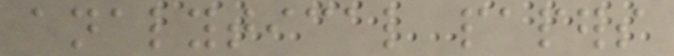analytical papers
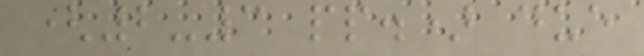(2-3 pp.) due
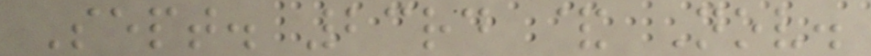Sept. 23rd & Nov.
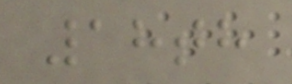18th
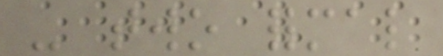- two formal
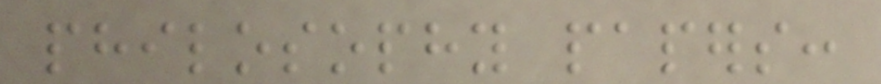philosophy papers:
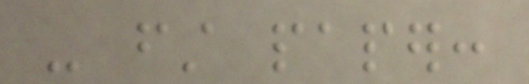- first paper:
